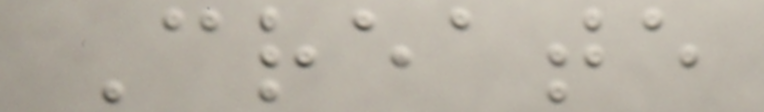Create
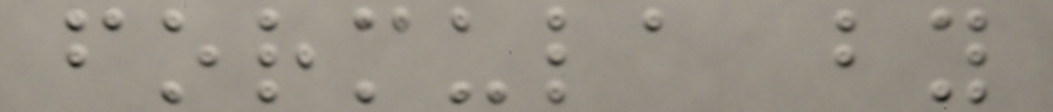formula by
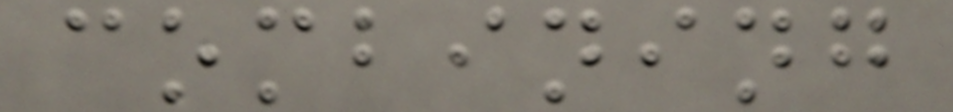combining
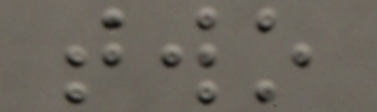two
